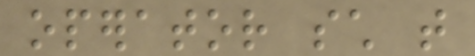operator such that
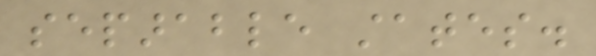separable states.
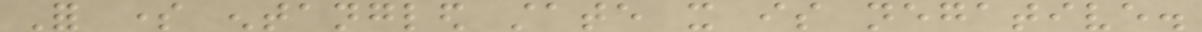For some entangled state it is negative.
